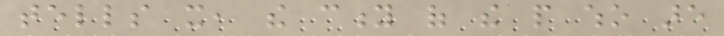tells it, the city of the people who are
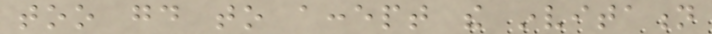too good to accept the invitation
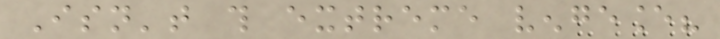Isn't this extreme vengeance?
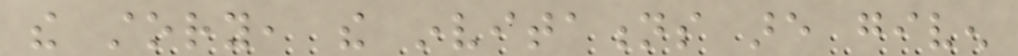the story, the invitations are given
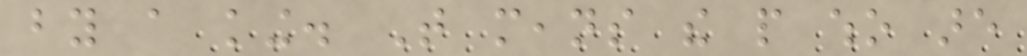by a king. That means the people who are
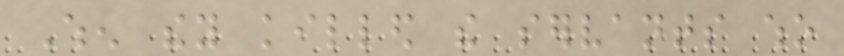When they killed the servants who
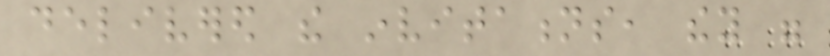delivered the invitations, they were
